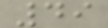49
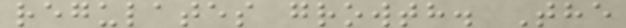regulates growth. The
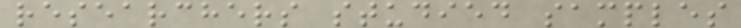researchers studied samples
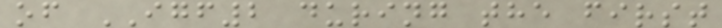of IGF2 during the first
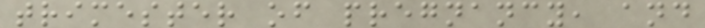trimester of pregnancy, and
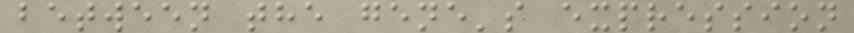between the gene's expression
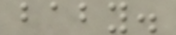baby.
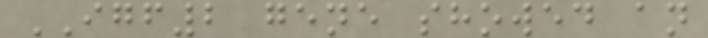IGF2 gene showed an
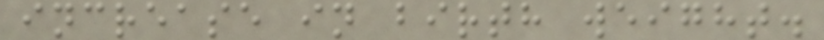increase in birth weight.
